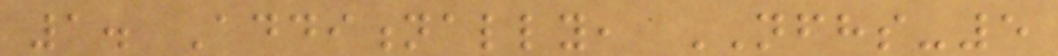1. Additionally, NFHS-5
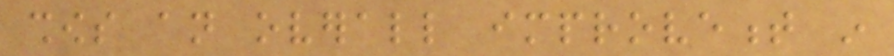shows an overall improvement in
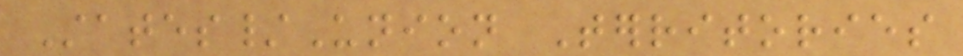States/Union Territories
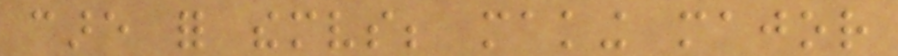care for themselves; making major
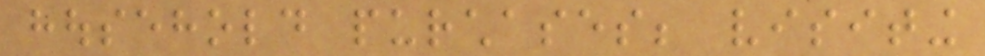household purchases; visiting
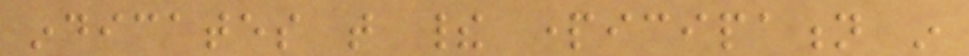indicates that their participation in
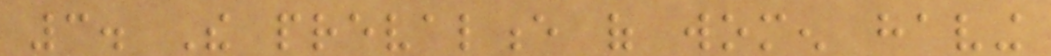3. The prevalence of women having
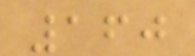160
